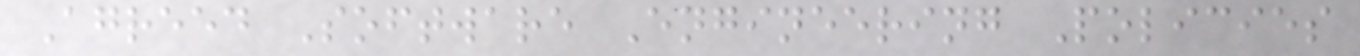Agreed Software Engineering Policies
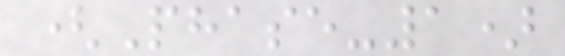(Phase-1)
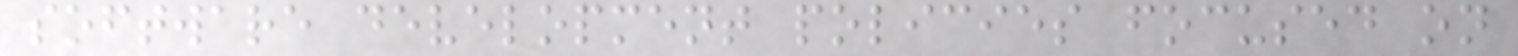software development policies focused on
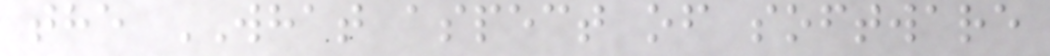the WHAT aspect of software
